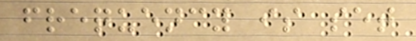frequency is set
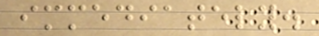immediately.
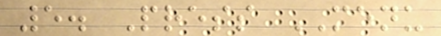5. Press MENU
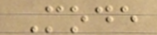Mode
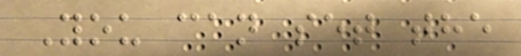You can set the
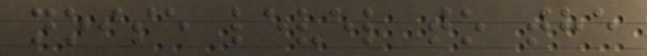noise level to the
